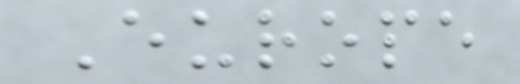Europe
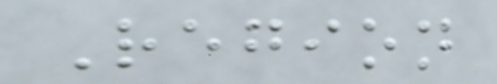Region
